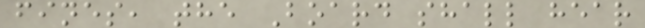fines, the Board shall hear
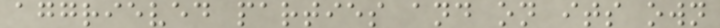aggrieved parties and on its own
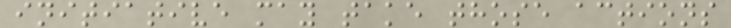initiative may take those actions
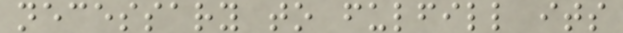necessary to fulfill its
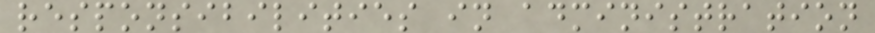responsibilities in administration
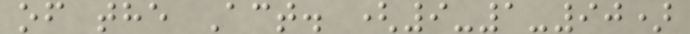of the Act. (9-1-90)
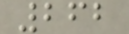262
